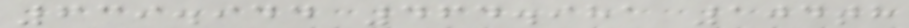639.944 464.981 104th
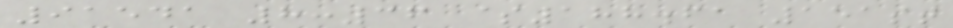91541 8:36 $188.61 151st
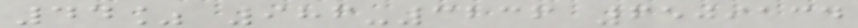44% 986-3236 6509134
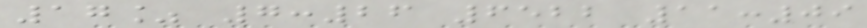17% 7:26 6522 11:09
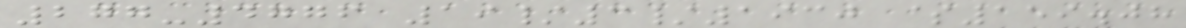277-4776 19/3/1930 $159.08
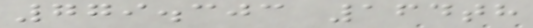779.303 164th
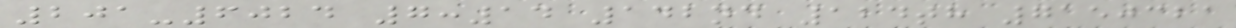201-6024 7:14 142nd 124th 7150321
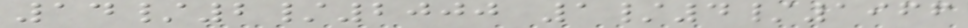14/2/2000 1/4/1966
